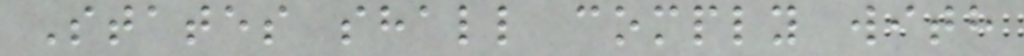States shall comply with
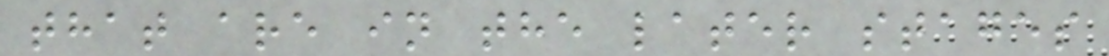that are in the later stages
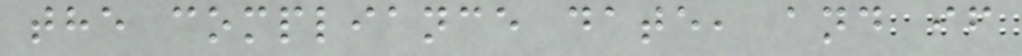the compliance date, and if
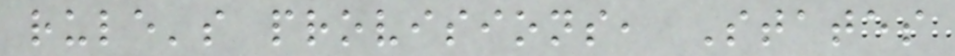rule's provisions, States
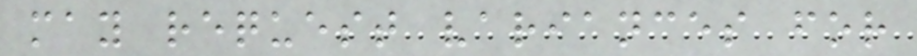may request variances for
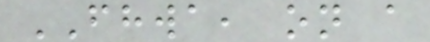FHWA, on a
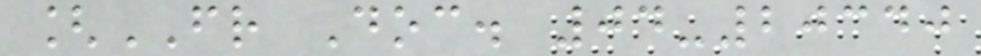[FR Doc. 04-20340
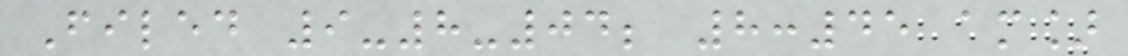Filed 9-8-04; 8:45 am]
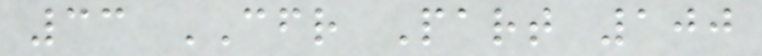33 CFR Part 100
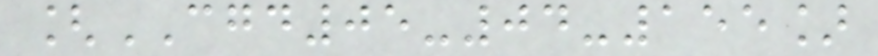[CGD05-04-155]
